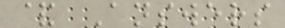& Answers
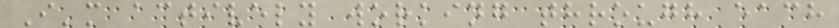I'm actively working through each
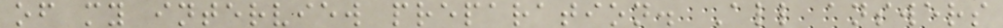of my interview preparation. All answers
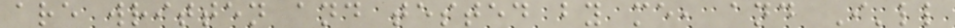are written and tested by me, and I'll
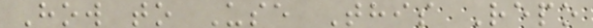How to Use This Repo
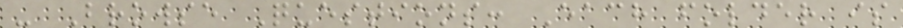- Browse Questions: Each folder is
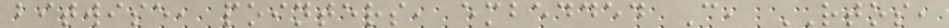bitwise, pointers, embedded C, RTOS,
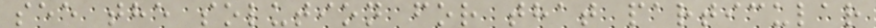see the solution for that particular
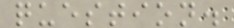question.
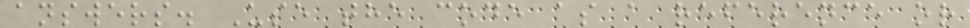answers. Use the code as a reference or
